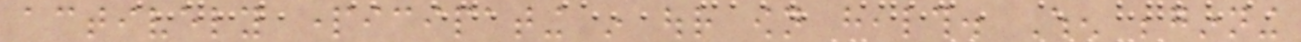actively participating in our own health. When beginning
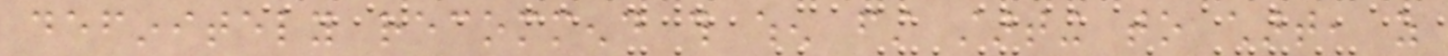definitely recommend this when first starting to chart, as
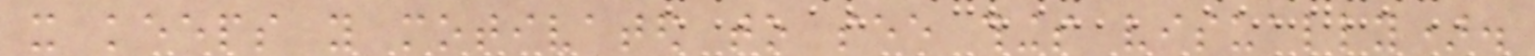it keeps you motivated to see things visually).
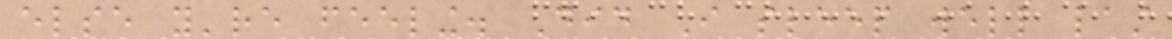else you're feeling. Did I sleep well last
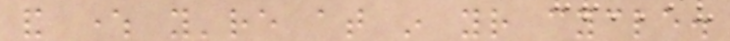and where you're at in your cycle.
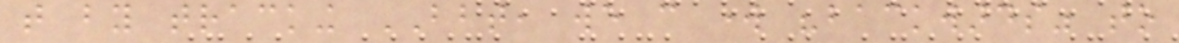that by tracking BBT, we can work "backwards" to
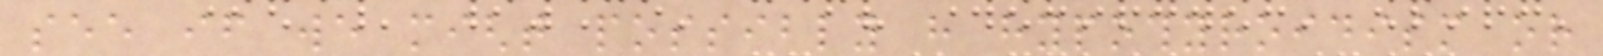see if we might possibly have hypothyroidism or
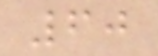60
